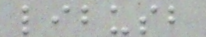libusb
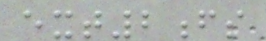ext2fs
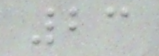23
